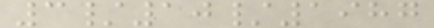3/10/1987
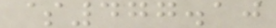$477.10
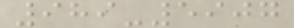989-5907
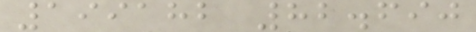199182 82.690
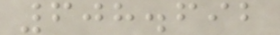608.692
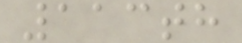113th
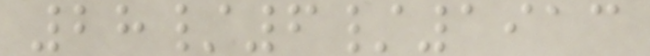28/6/1913
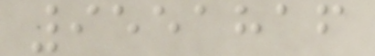9551816
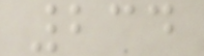234
